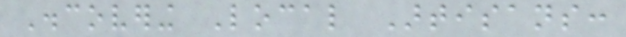Discovering Local Artisans:
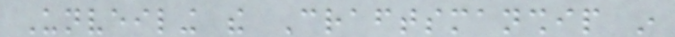Unveiling the Craftsmanship in
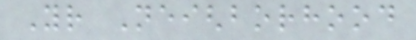Your Neighborhood
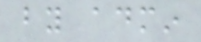by admin
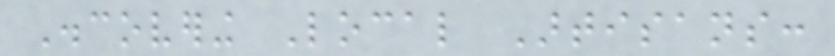Discovering Local Artisans:
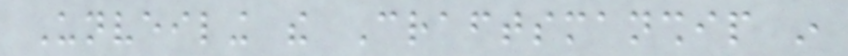Unveiling the Craftsmanship in
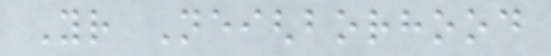Your Neighborhood
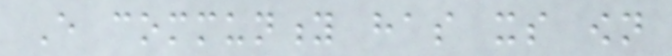Every community has its own
